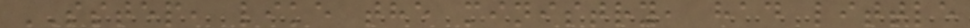SSTEP, like the ministry, had little
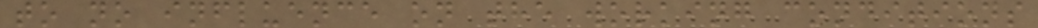to no influence on the working conditions
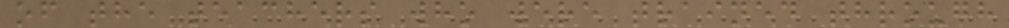of the teachers who were trained through
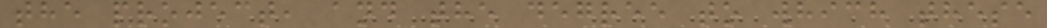the project, and the degree to which these
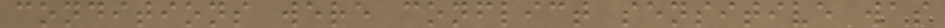conditions were conflict sensitive was
